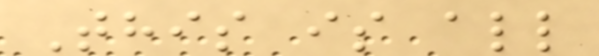This is all
